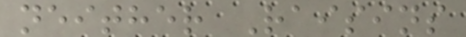neither Raisins
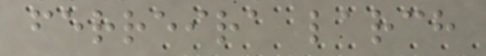ferreira larch
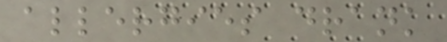allergies drank
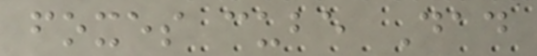foxes cube Dad
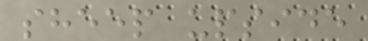sheep upside
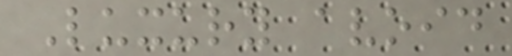Luxury avoid
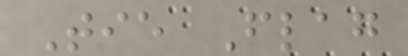Tie Flag
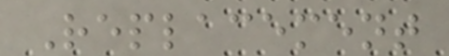Replacement
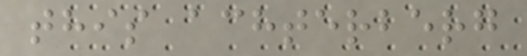this achterberg
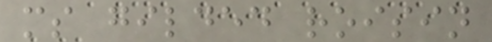ms gilded roisin
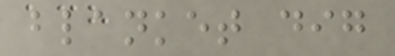blanket dig
